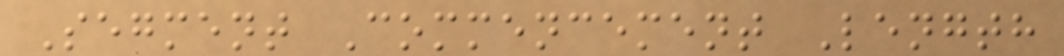Segment Commencement Length
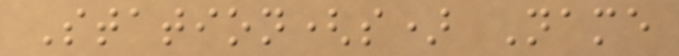Station(s) Name
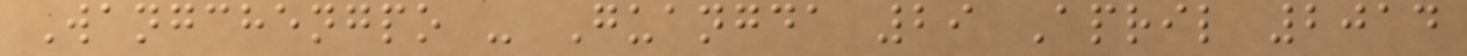Wangchengpo - Guangda 29 April 2014
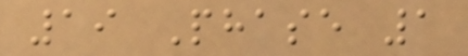19 Phase 1
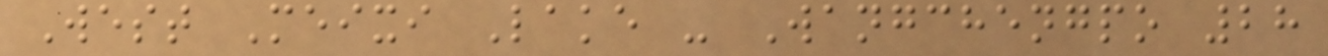West Meixi Lake - Wangchengpo 28
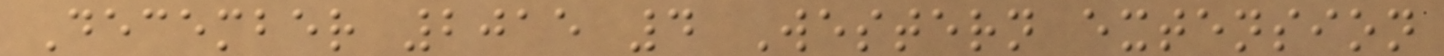December 2015 4 Western extension
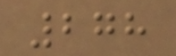278
